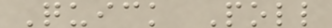Quick Poll
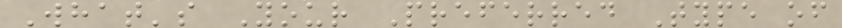What's Your Preferred Type of
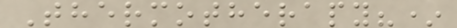Thermotherapy?*
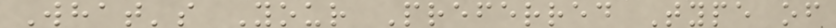What's Your Preferred Type of
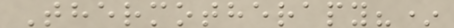Thermotherapy?*
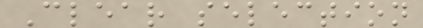Clear selection
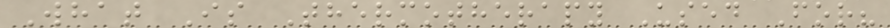What Is Thermotherapy Used For?
